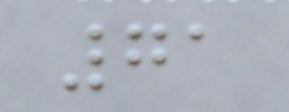71
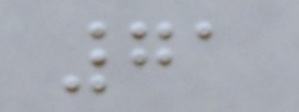71
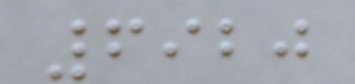6920
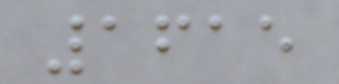1615
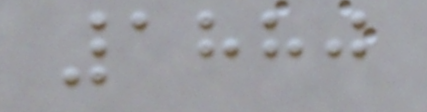1880
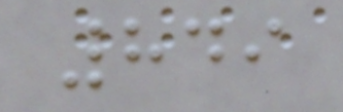849
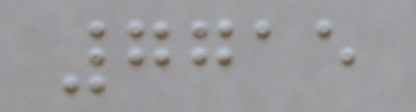7715
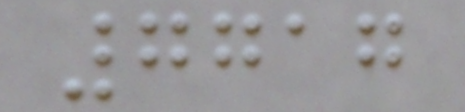7717
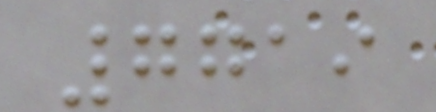7719
